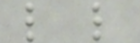l l
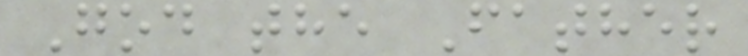God the Father
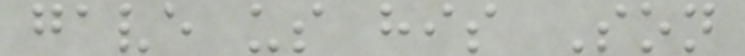gave us his Son
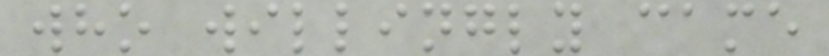who willingly came
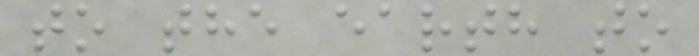to the earth to
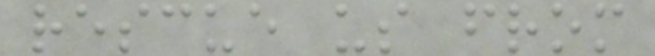rescue us from
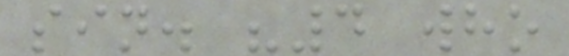sin. "4 who
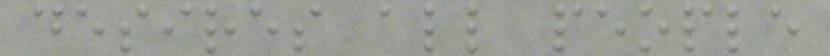desires all people
